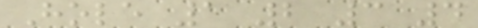Hole 1 2 3 4
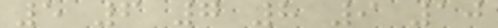5 6 7 8 9 10
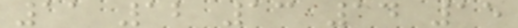11 12 13 14 15
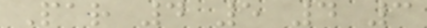Par 4 5 4 3
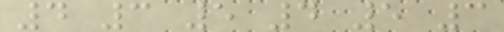4 3 5 4 5 3
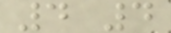4 4
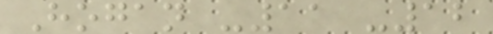Hogan -11 -12
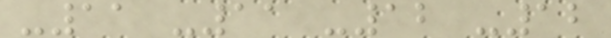-11 -11 -12 -12
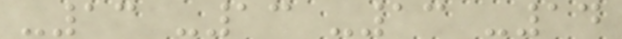-13 -13 -13 -14
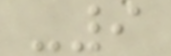-9
